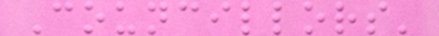Councillors'
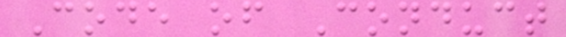Code of Conduct
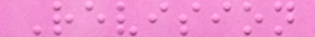Revision
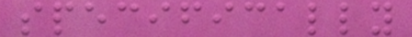specifically
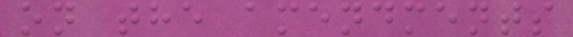on the amendments
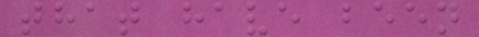that have been
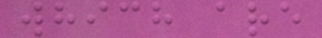which are
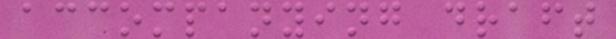accompanying draft
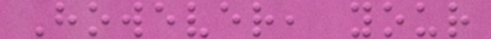However, your
